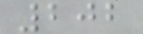202
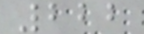222
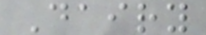Dairy
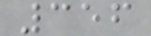356
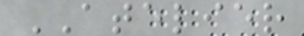ATELIER
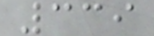339
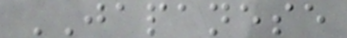JAPANESE
